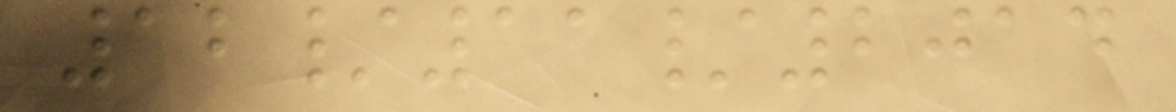12/11/2014
